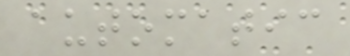automatic
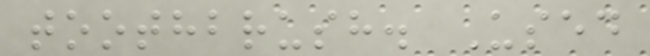toothbrush. Used
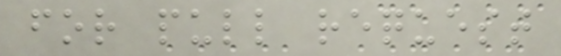for pull request
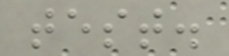test.
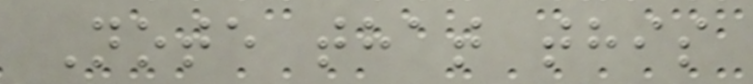Note that this
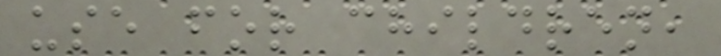use for children,
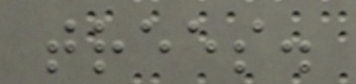trees.
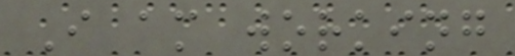I am working
